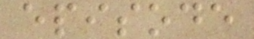episode
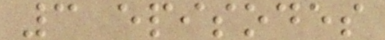3 episodes
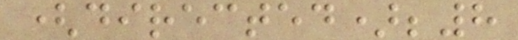(directed);8
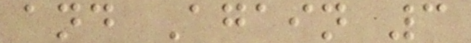and Again 3
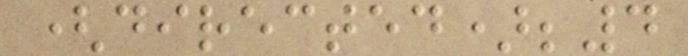(directed);4
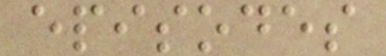episodes
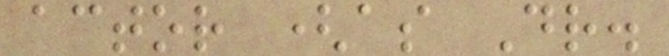actor (as Dr.
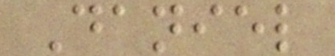Daniel
